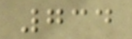734
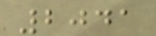2041
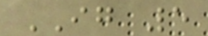IG 5
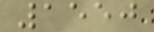1550
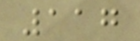117
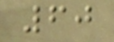60
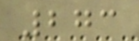273
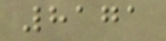8171
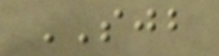SJB
